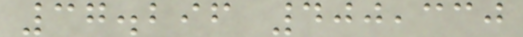37.296 400,330
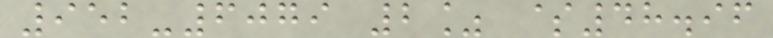952-6079 2% $48.96
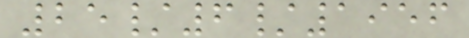25/6/1956
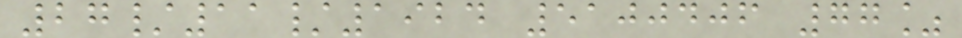27/11/1924 5100406 77%
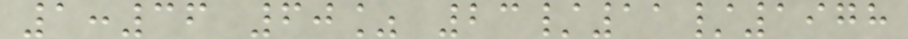1:36 60% 23/11/1978
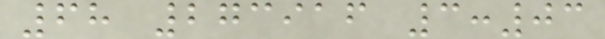68 273916 3:03
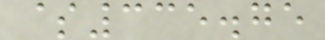$335.75
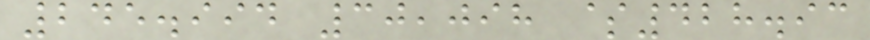245.994 30,098 $428.93
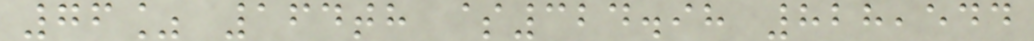76% 164th $324.98 828,544
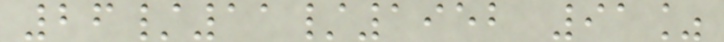26/11/1952 91%
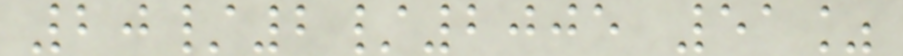20/2/2005 51%
